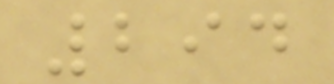294
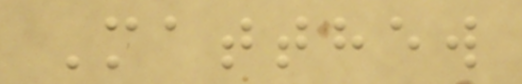Matthew
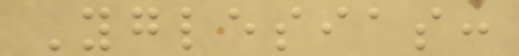Yglesias:
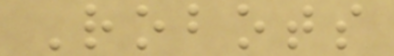Robots
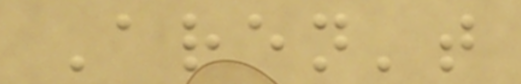Aren't
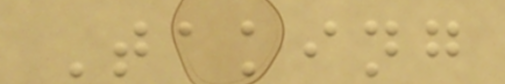Taking
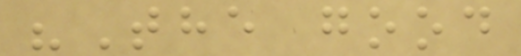"The good
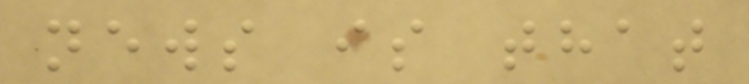news is that
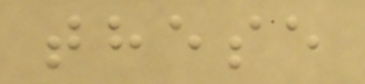these
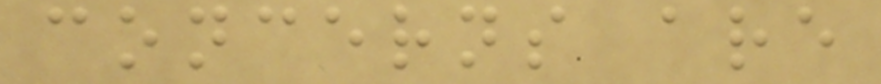concerns are
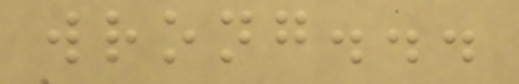wrong...
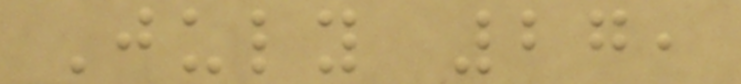July 27,
